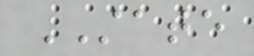STATE
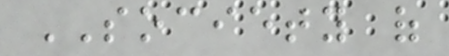SOCIETY of
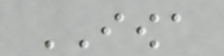IOWA
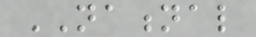NATIONAL
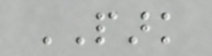PARK
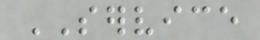SERVICE
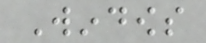Windows
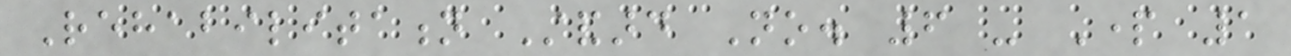Rehabilitation Standard No. 6 - Part 1
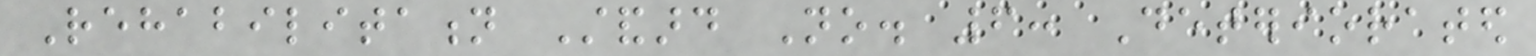Rehabilitation Standard No. 6: Deteriorated
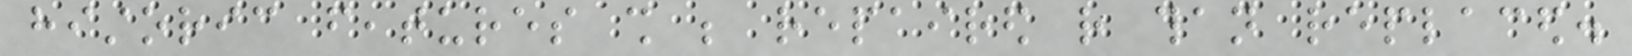historic features shall be repaired rather than replaced.
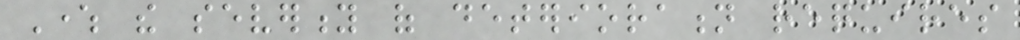Where the severity of deterioration requires
